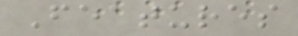Features
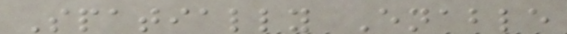Spatially Enable
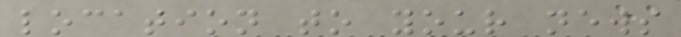location to your news
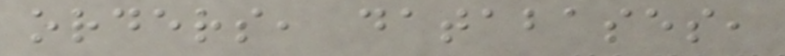orders, databases,
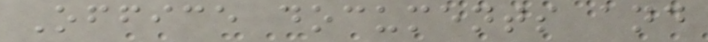Office documents and
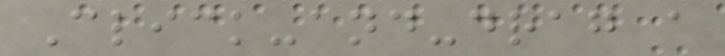Click-and-drag a
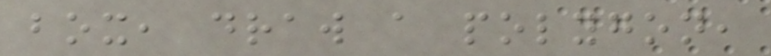box, draw a polygon,
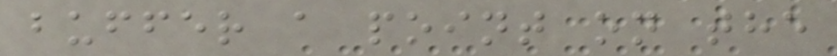buffer a point on the
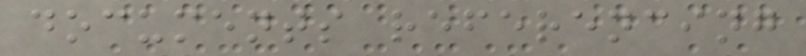documents referencing
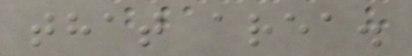that area.
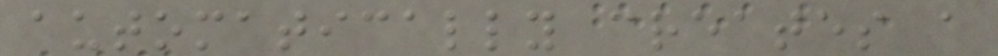automatically creates a
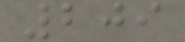209
